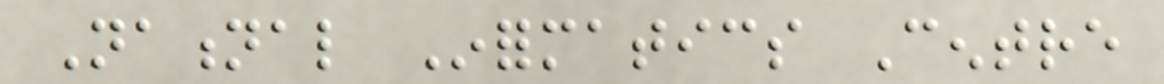National Informatics Centre
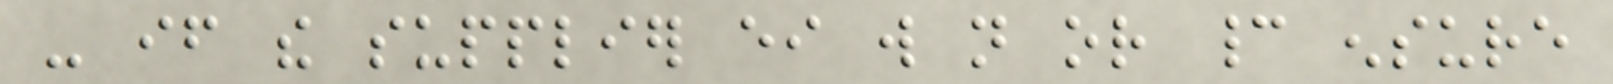- if the supplier either will not or cannot ensure
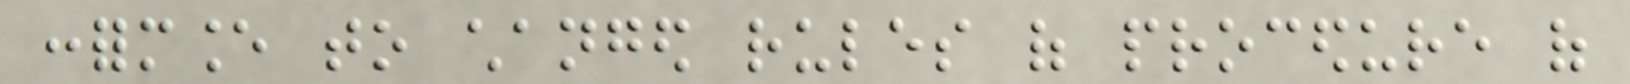conformance to changed rules of procedure of
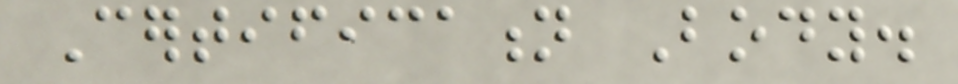Certification Body.
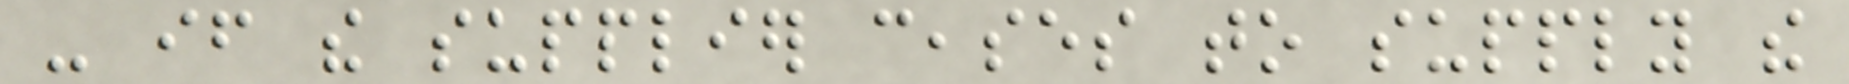- if the supplier ceases to supply the
